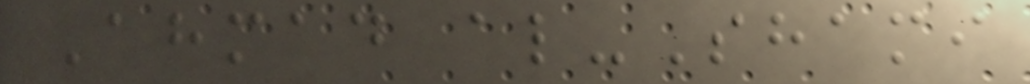Ahmad al-Shami
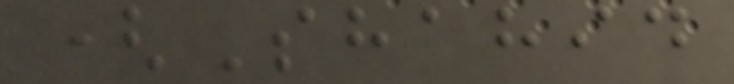(Shahid
